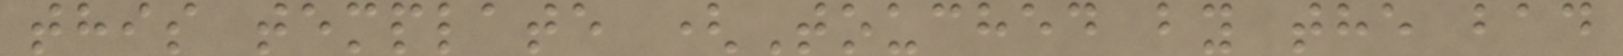this template (Touched by the bad
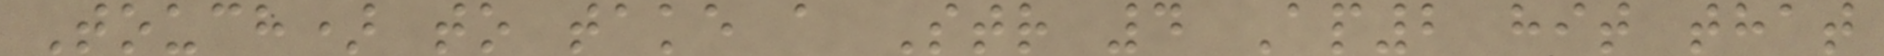Touch) to take a Str 4 Ap2 hit that
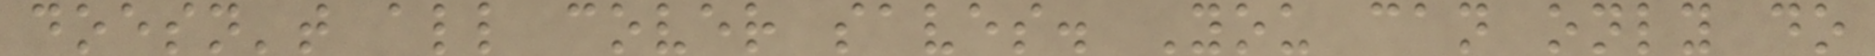doesn't all cover saves. You can only do
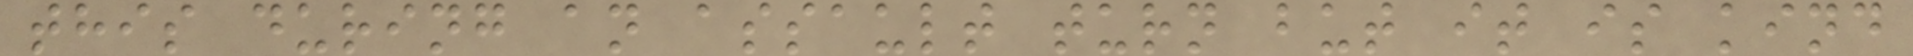this during an assault turn but it is kind
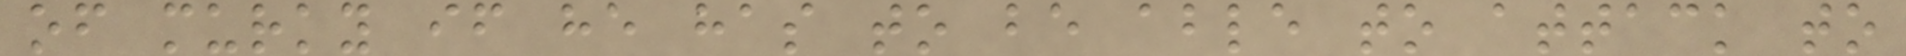of murky if he has to be able to attack to
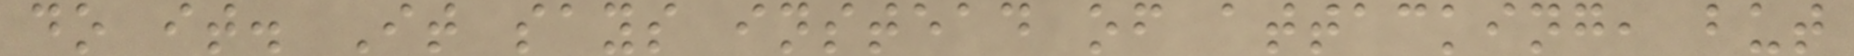do it. It says instead of attacking, but
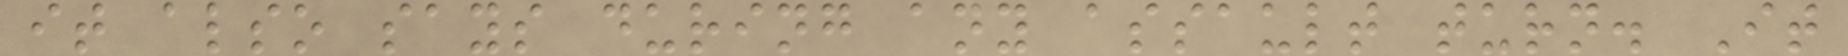it also says during any assault turn. It
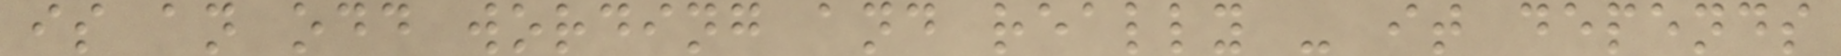is an odd wording and really - it depends
